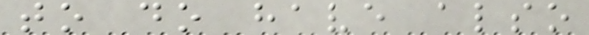to do have also
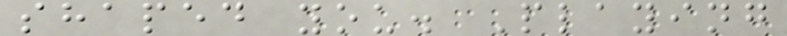shaped you. Playing
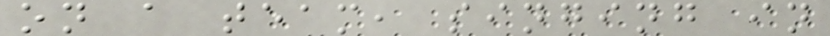on a team, singing in
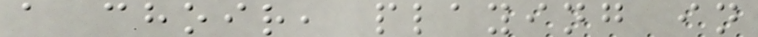a choir, playing in
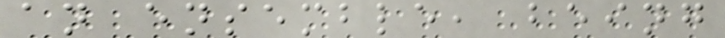an ensemble, being
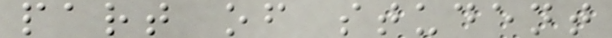part of student
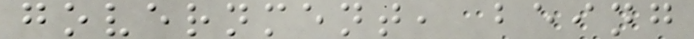government, being
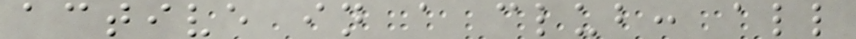active in a club: all
